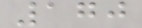170
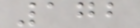172
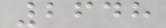2648
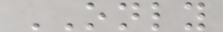ONLY
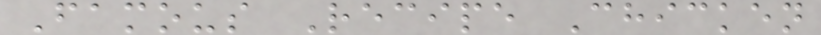Famous Recipe Chicken
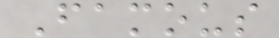Famous
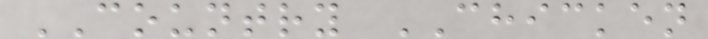COUNTRY CHICKEN
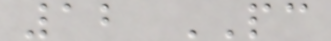12 PC
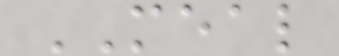MEAL
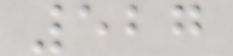527
